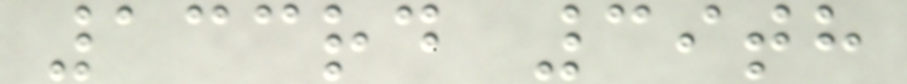133rd 39th
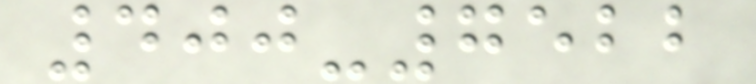400-7522
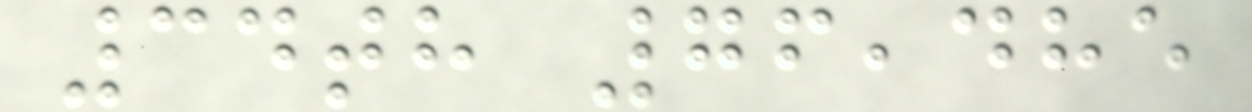34th 76,485
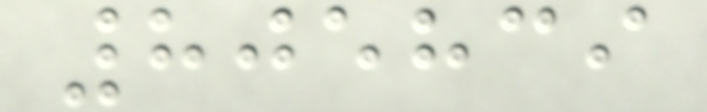805839
